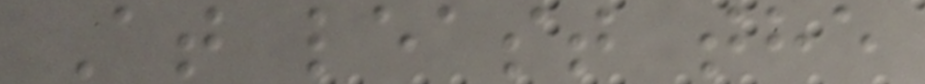At least the
